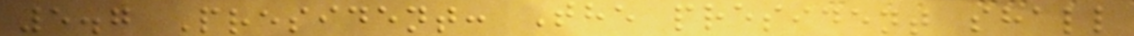5.7 President: The president shall
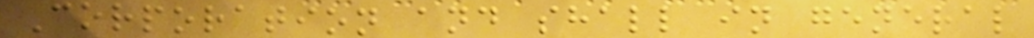Corporation and shall in general
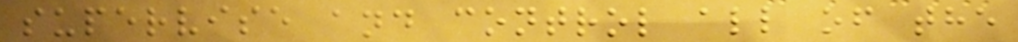supervise and control all of the
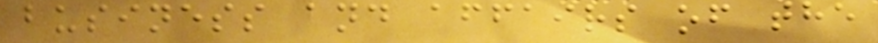business and affairs of the
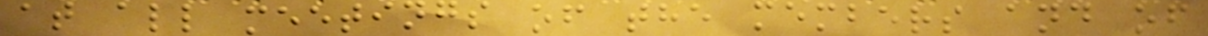at all meetings of the members and of
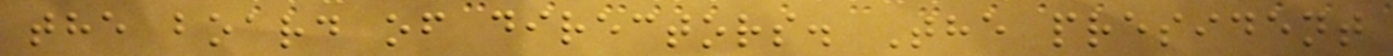the board of directors. The president
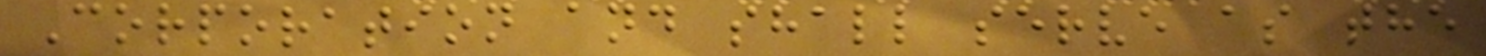Corporation and shall serve as the
